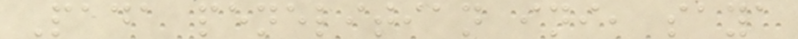Pada penelitian ini, saya
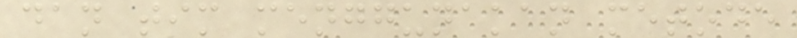dan tim menggunakan metode
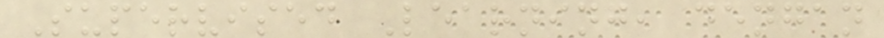Supervised Learning, dengan
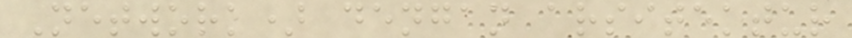Network) dengan arsitektur
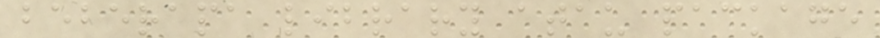beberapa library atau package
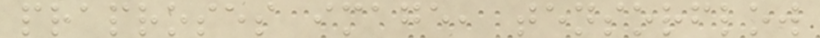praproses image, tensorflow
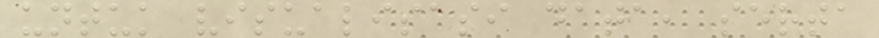untuk visualisasi data, serta
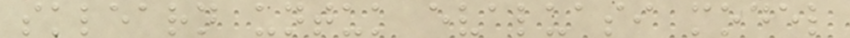sklearn untuk evaluasi model
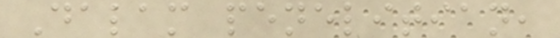Dalam penelitian,
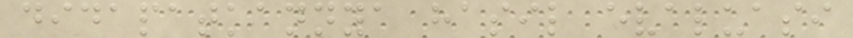didapatkannya hasil evaluasi
